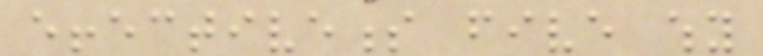effectiveness five why
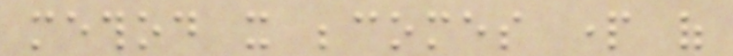method it becomes part of
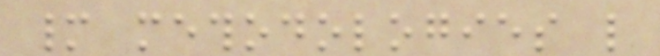many methodologies like
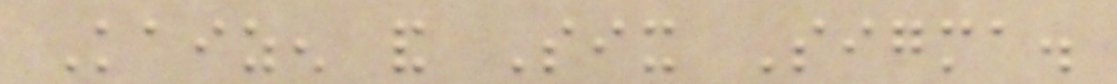Kaizen and Six Sigma.
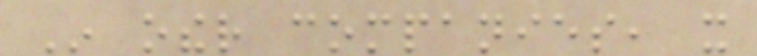In other companies, it
